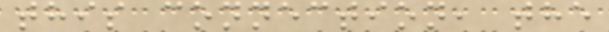this connection, the
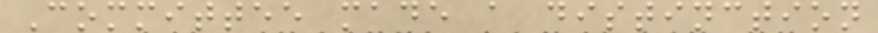Committee made a distinction
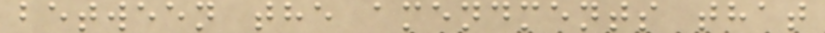between the amendments that
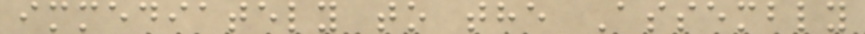immediately to the Assembly
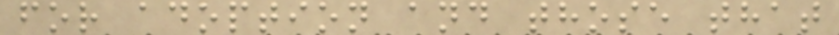for adoption and those that
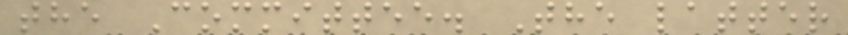the Committee. The latter
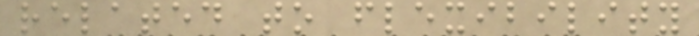related to flexibility
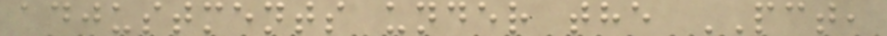adjustments under the PCT,
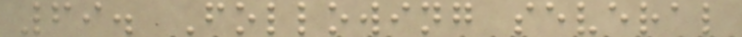69. Following several
